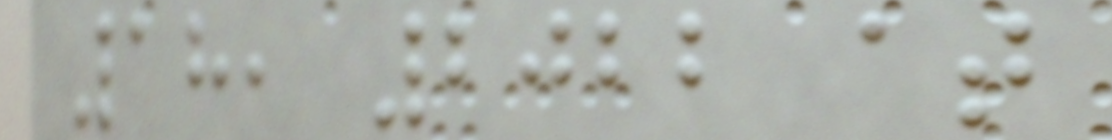18, 2022 at
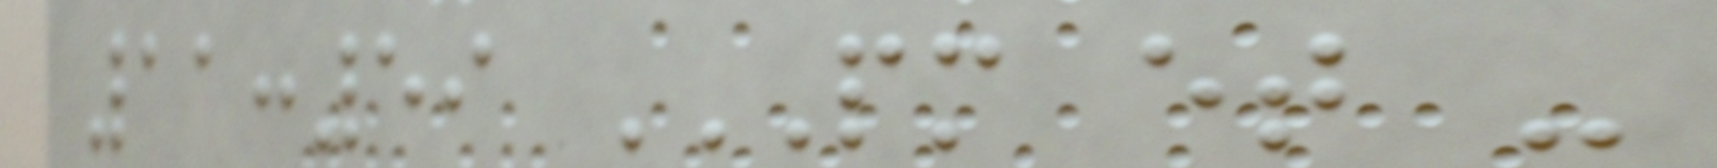11:59 PM ET -
